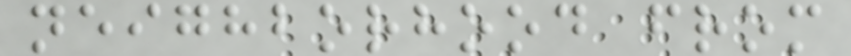neighborhood from
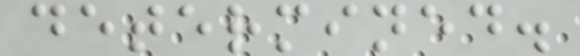determined.
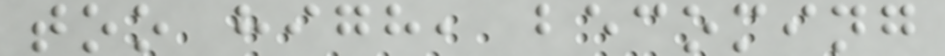too high, becoming
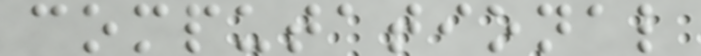computational
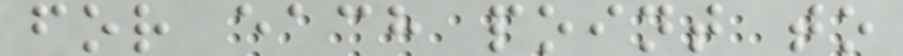for each point to
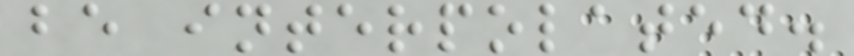be interpolated.
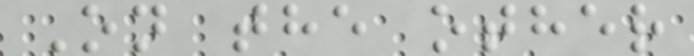On the other
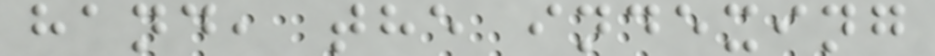hand, the indexing
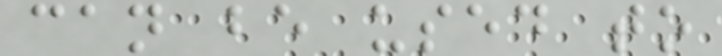can be used to
